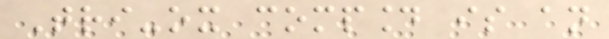Tri-ox compound is an
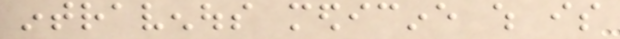intravenous medicine which is
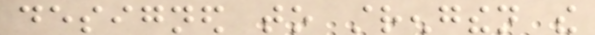designed to strengthen the
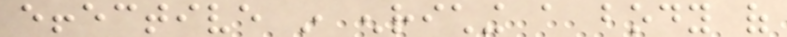effective in enriching a body of
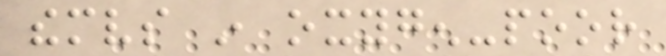themselves in oxygen-poor
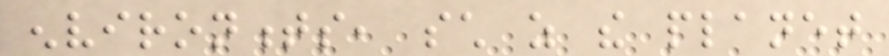environments, such as the planet
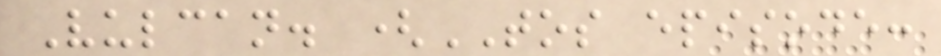Vulcan. (TOS episode:
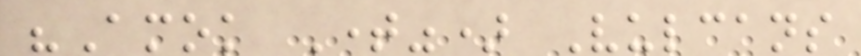"Amok Time") Vulcans
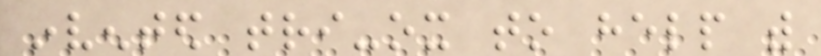invented tri-ox to help with
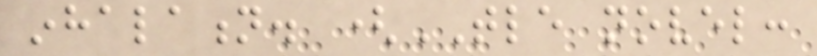inhalation. (TLE novel:
